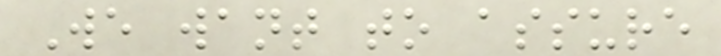We want to assure
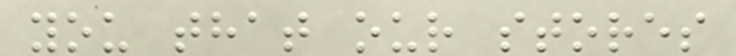you that our stores
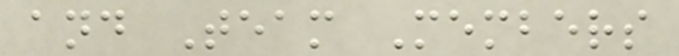and Team Members
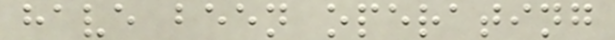have been operating
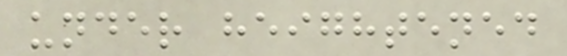under heightened
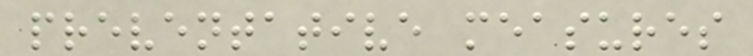preventative measures
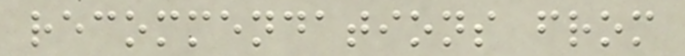recommendations from
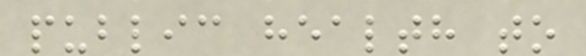public health to
